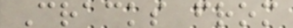Cracks from
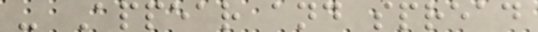- Appear and spread
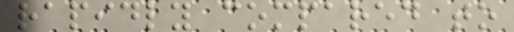rapidly compared to
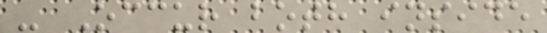- Occur both inside
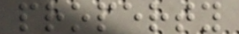property
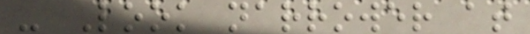- Look narrower at
